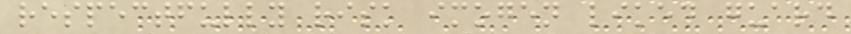respectfully risk imogen liked guard
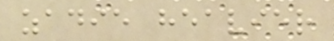zadie heavier
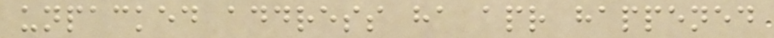unpacked address ha apr happened
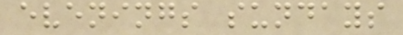evenings sundays
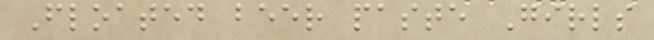Floated beer paste Girls
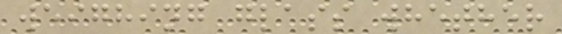weighing glass whether
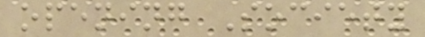opening Society
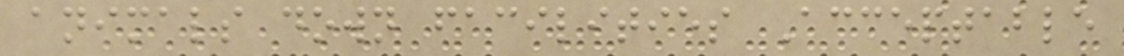animals down facilities Acceptable
